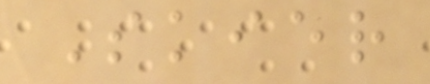Skier
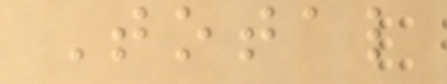Total
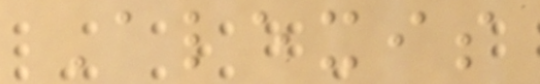Alexis
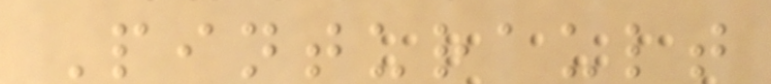Pinturault
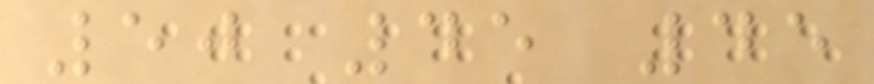50 45 45
